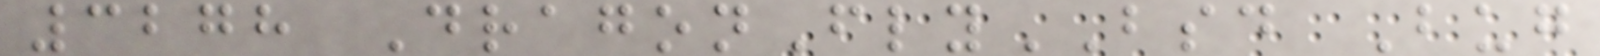3278 DragonFlyBSD Bug
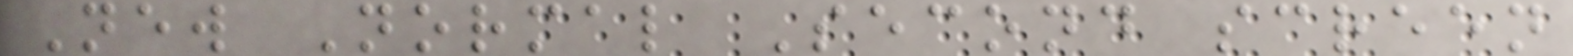New Normal Second screen
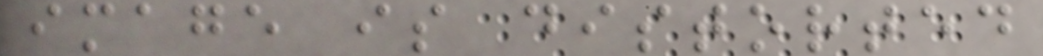image is distorted
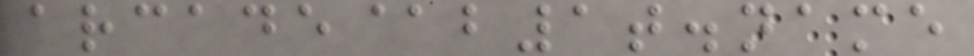arcade@b1t.name
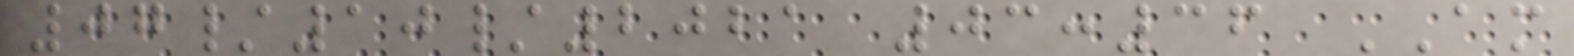07/10/2021 03:36 AM
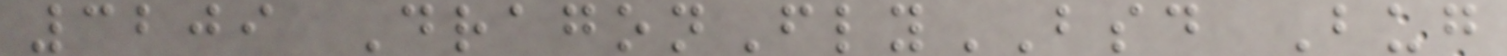3209 DragonFlyBSD Bug
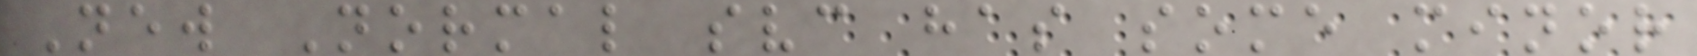New Normal svc has some minor
